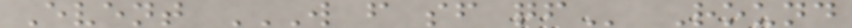Event W F SF QF Round
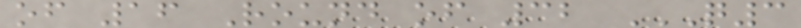of 16 Round of 32 Q3
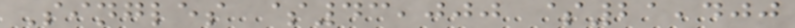Singles $43,000 $21,400
